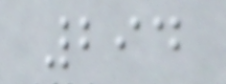294
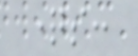questions:
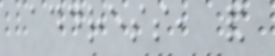address, and
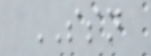SSN
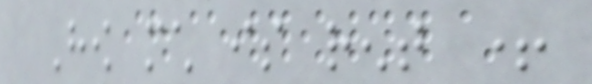How much is rent +
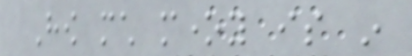How much money is in
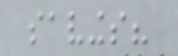savings?
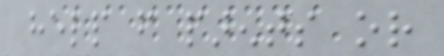help from parents or
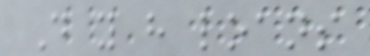Do you have loans
